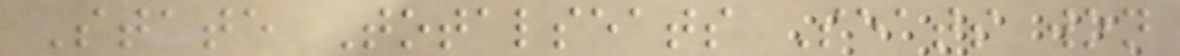State Totalseats Seats won
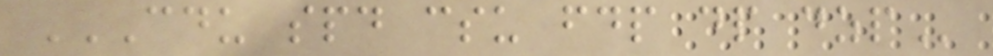CDU SPD CSU FDP DP DZP
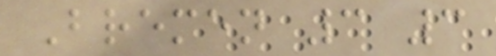Bremen 3 3
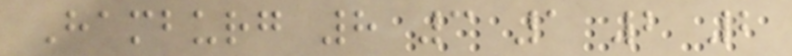Hamburg 8 3 1 2 2
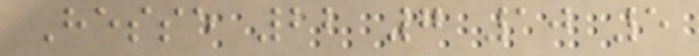Hesse 22 7 10 5
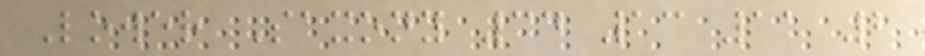Lower Saxony 34 13 11 2
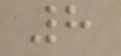8
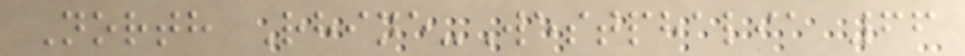North Rhine-Westphalia 66
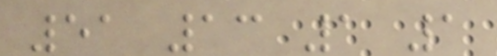51 13 1 1
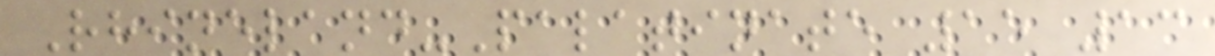Rhineland-Palatinate 15 13
